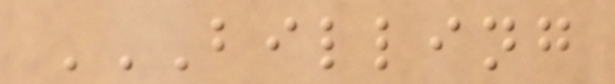BILLING
